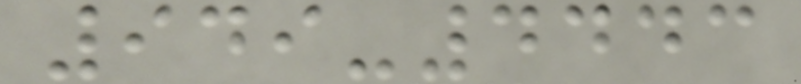949-4443
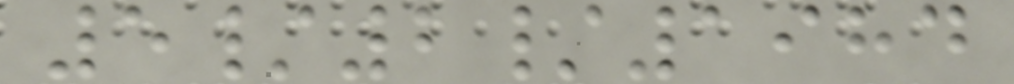5/2/1984
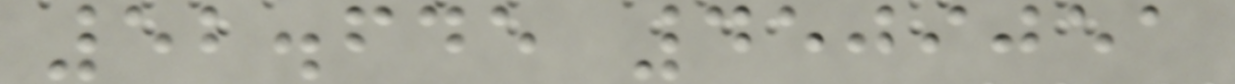52.645 4509051
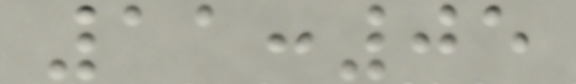11:05
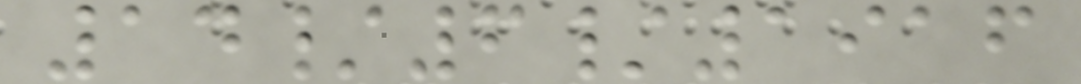14/6/1916
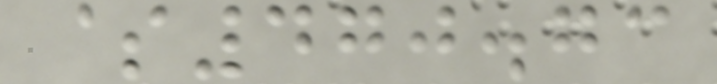$470.73
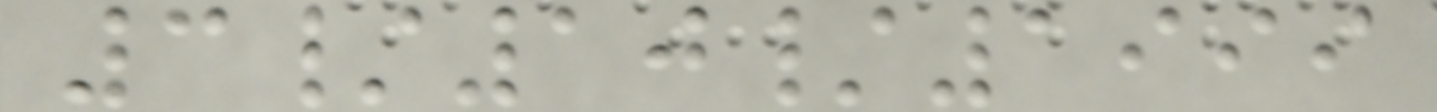3/10/1999
